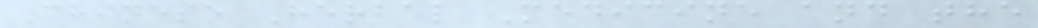Chinese Herbal Medicine and the
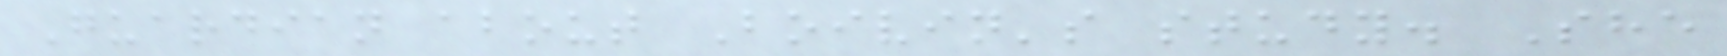Guardian about Boivin's study. She
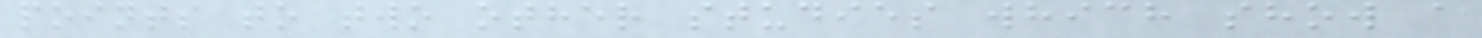points to two other studies which show a
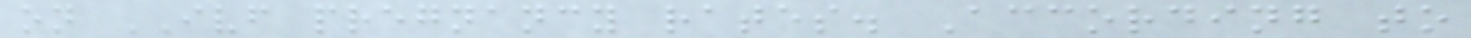on IVF pregnancy rates. According to
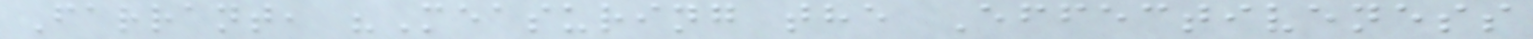Farrant, "Measuring the Effectiveness
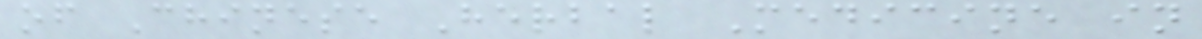of Chinese Herbal Medicine in
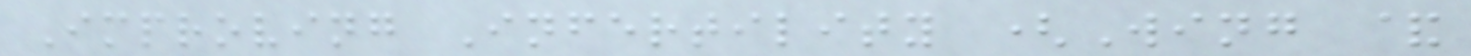Improving Infertility (Wing &
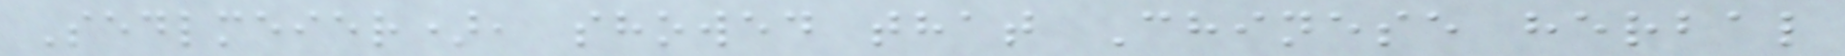Sedlmeier), showed that Chinese herbal
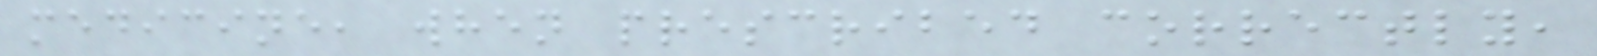medicine, when prescribed correctly,
